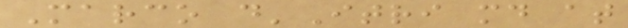Marco d'Itri md at
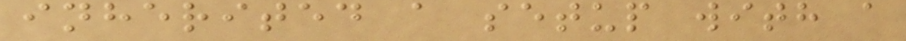inherited a setup with a
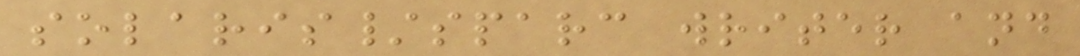solaris/sparc writer and
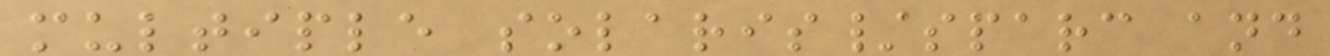multiple solaris/sparc and
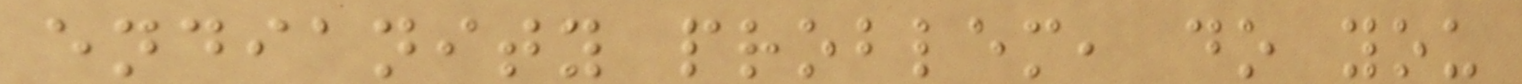endianity problem, do you
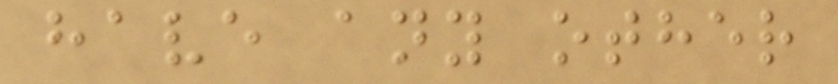have any other
